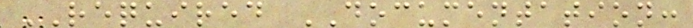REQUIRED DOCUMENTATION:
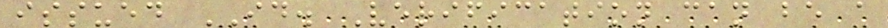issued ID. Verification can be a
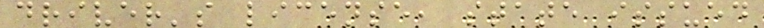driver's license, state issued
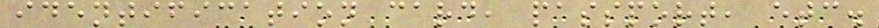identification card, passport, etc.
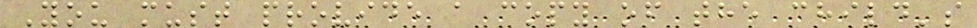You must provide a copy of the child's
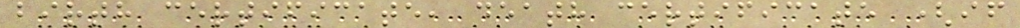birth certificate, death certificate (if
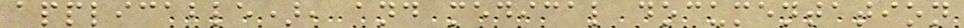applicable), and medical documentation
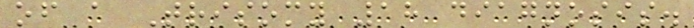of a Trisomy 18 diagnosis.
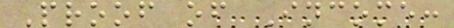Proof of Income:
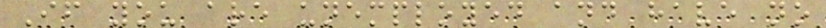If you are unemployed and have no
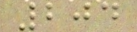204
